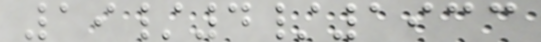19/4/1933
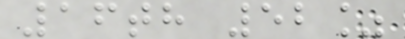16th 52%
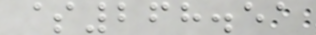$268.51
